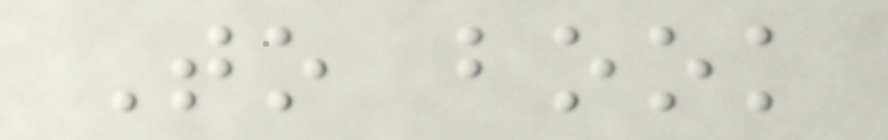To book
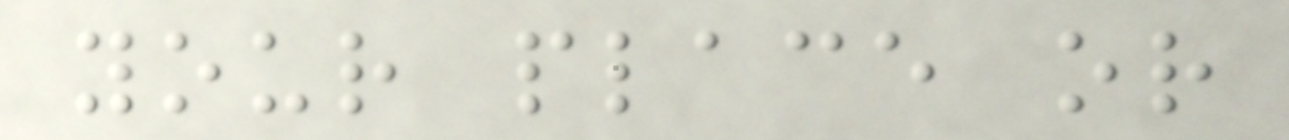your place or
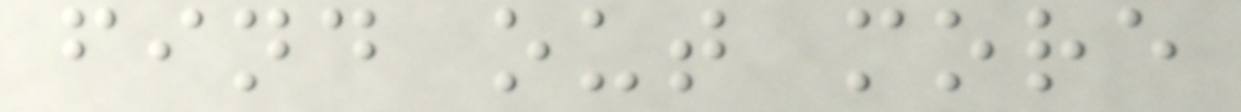find out more
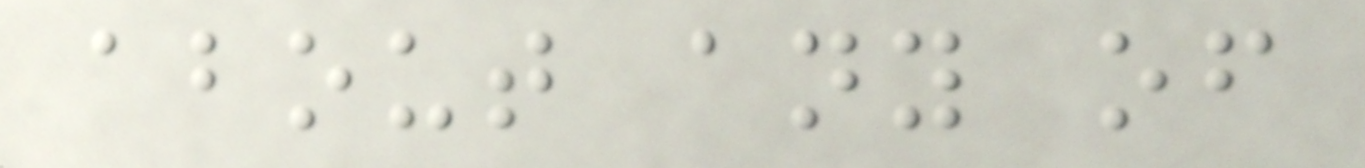about any of
